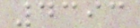4393
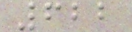622
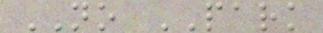NO PARK
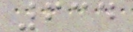634
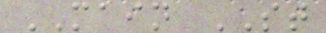MAIN ST
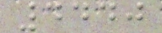4440
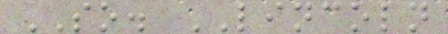SO. LINCOLN
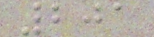201
